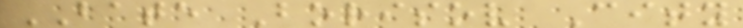BATE Borisov City
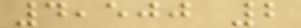4,500 2
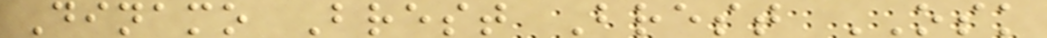Dinamo Brest Brest OSK
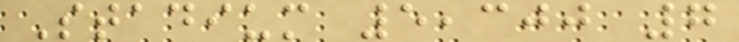Stadium 5,300 7
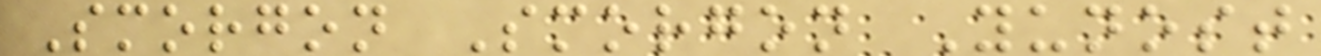Smorgon Smorgon Yunost
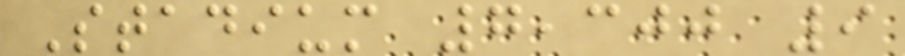Stadium 7,300 9
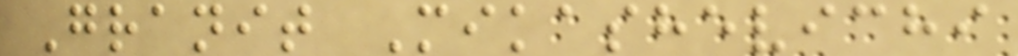Granit Mikashevichi
